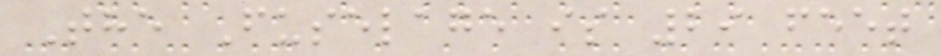The Fuselage is 29 feet
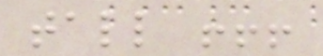tall !!!
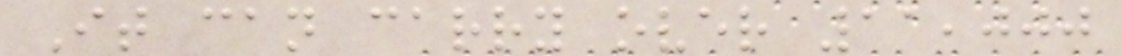It can carry over 11,000
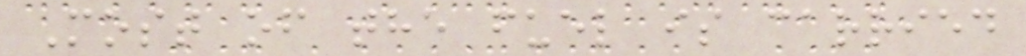Most of the fuel is carried
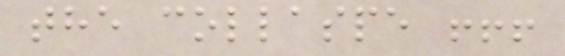the collaspe !!!
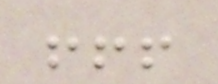!!!
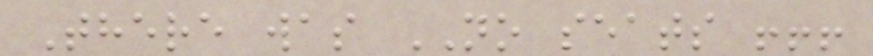There was NO seats !!!
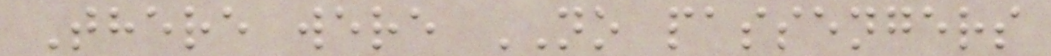There were NO passengers
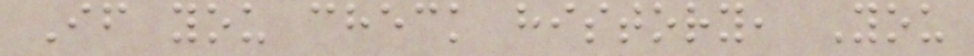If you check history, You
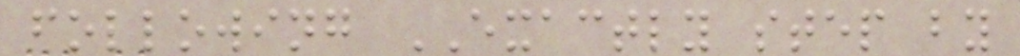following EXACTLY step by
